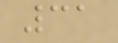31
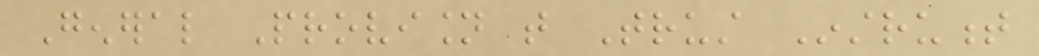General Provision that Trust Instrument
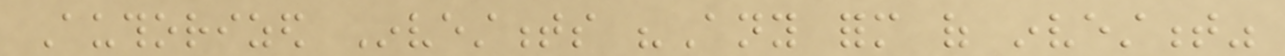Authorized Investments "Any form of investment"
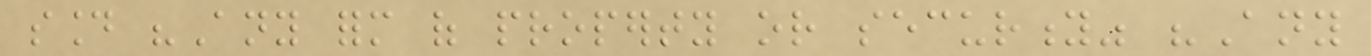sound "Any form of property or security" "Any
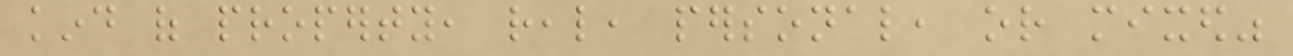kind of property, real, personal, or mixed"
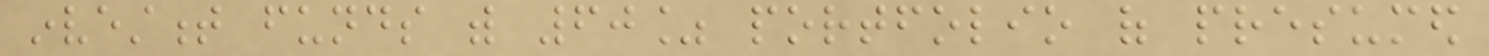investment funds with 60% portfolio of presumed
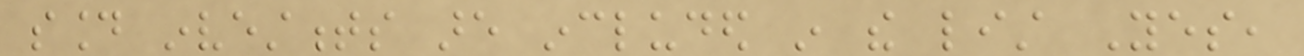sound investments are included in the list Yes,
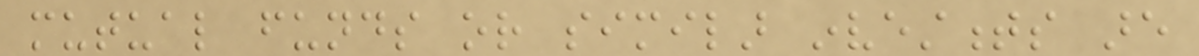mutual funds or similar investments are
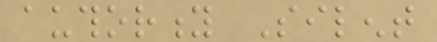authority Silent
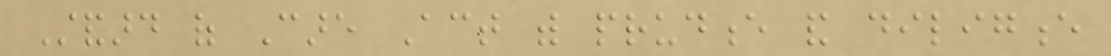Standard of Care Act with prudence and diligence
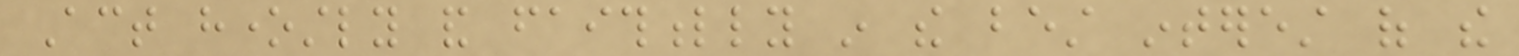Act honestly and faithfully in the best interest of the
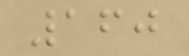160
